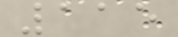115
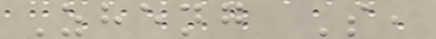Zheng S,
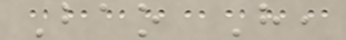Bao H,
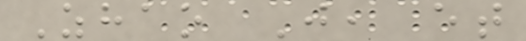Zhao J, et
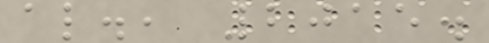al., 2015.
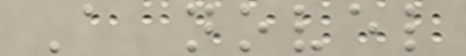A novel
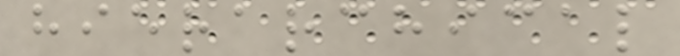hierarchical
